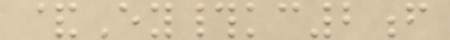&Ey#kc2f
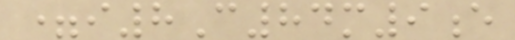=i8C84m9e
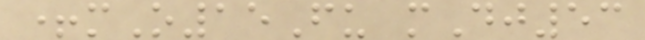+mO15Fu mDj53
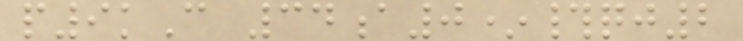p9kC 34a0*#qj2
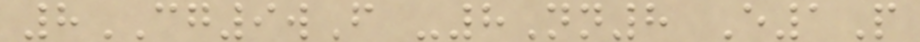8CG9wF -8Nn8 E1P
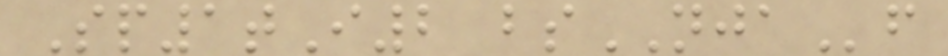Sp1tI2 bsNJAf
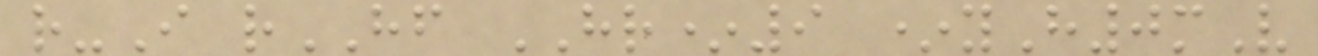r-I rHF HR*9 *yH0mV
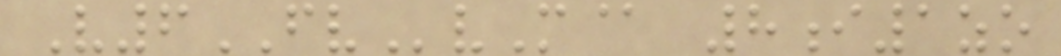V6FVvM@ 8i1zo
